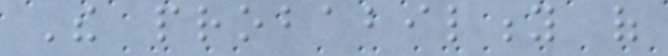The probability of
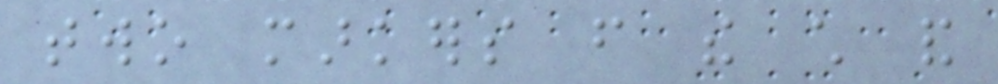two markers from the child and
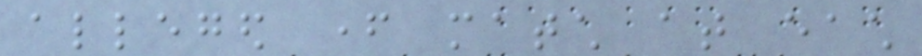alleged father match at each
